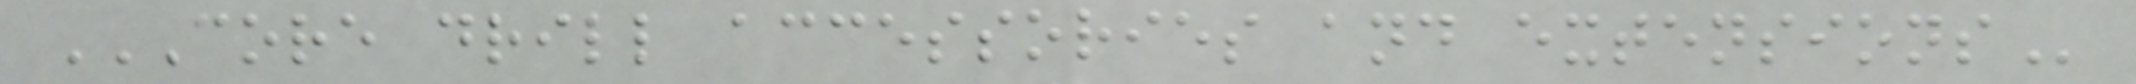CORE DRILL ACCESSORIES AND EXTENSIONS
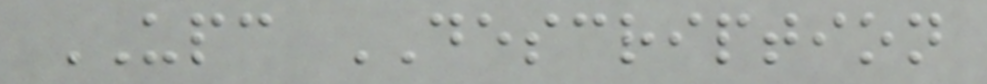UPC DESCRIPTION
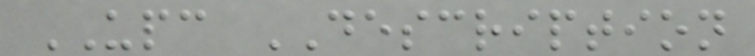UPC DESCRIPTION
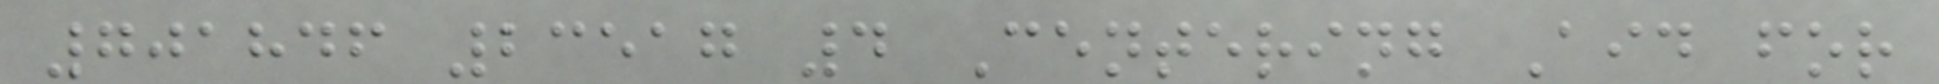701846 23517 4 Centering Aid for
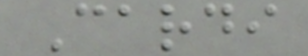Cardi
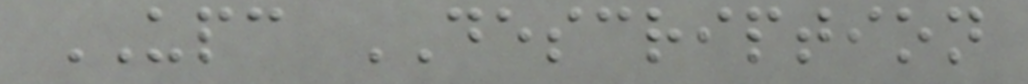UPC DESCRIPTION
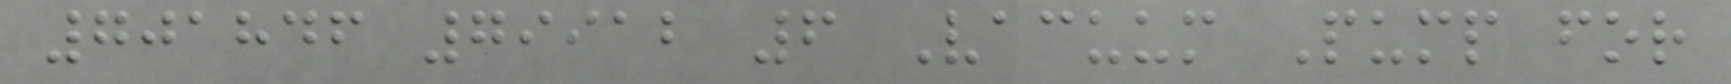701846 79912 6 Vacuum Pump for
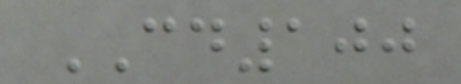CD100
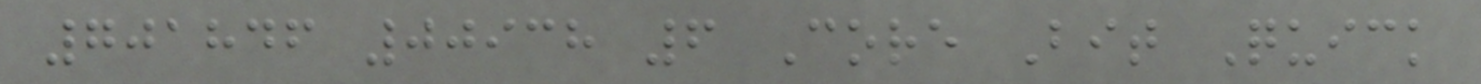701846 00938 6 Core Bit Quick
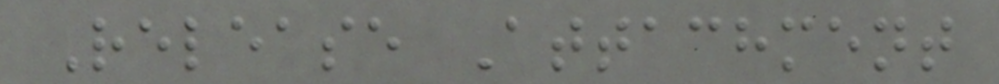Release Attachment
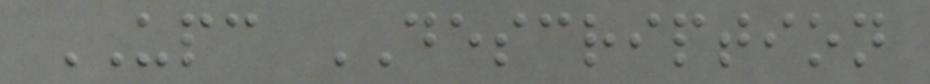UPC DESCRIPTION
